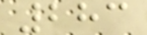283
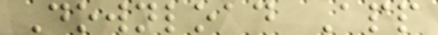Download App
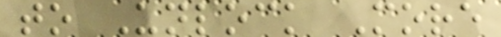to Unlock More
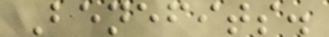Benefits.
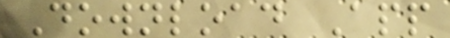Download App
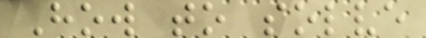How to solve
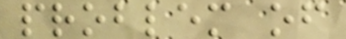problem of
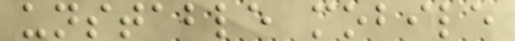unstable mobile
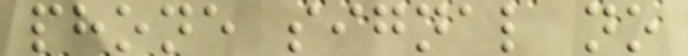phone signal no
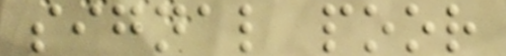signal poor
